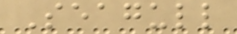Seagull
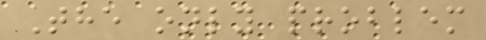The only problem
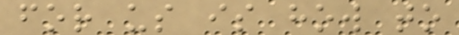for us is how to
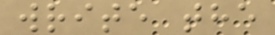write the
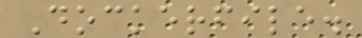Dockerfile.
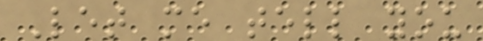Let me tell you
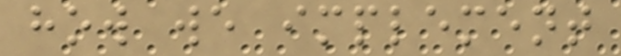how we implement
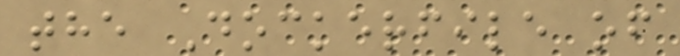the Dockerfile of
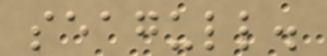seagull.
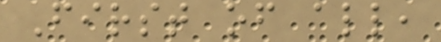First of all,
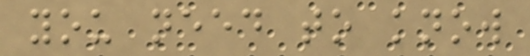you need to know
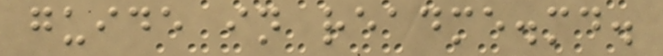guide in readme.md.
